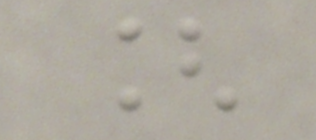[
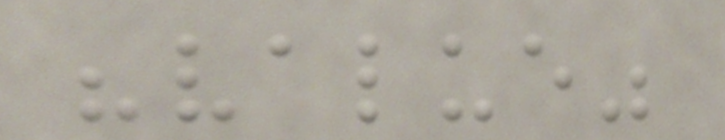"value"
